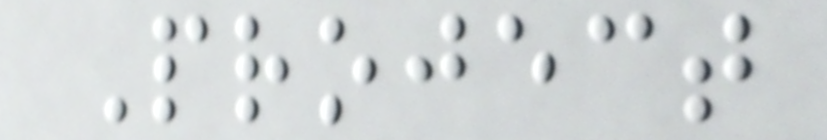Project
